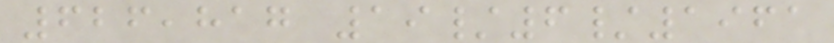626,817 19/6/1961
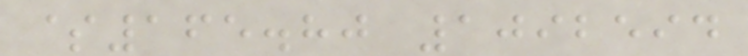$165.80 1092594
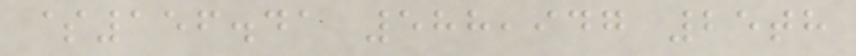$156.41 588,947 25th
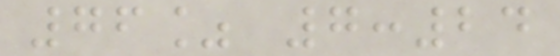76% 7:24
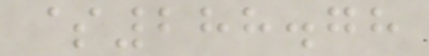$288.78
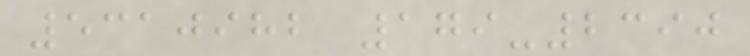5310982 179-2390
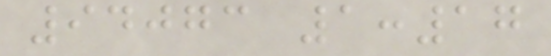94073 1:17
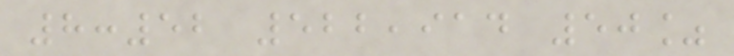8:52 522,914 50%
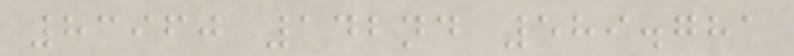83960 142nd 589.781
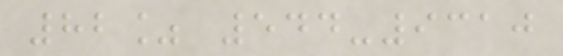82% 544-9310
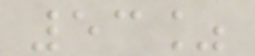53%
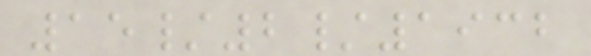15/2/1932
